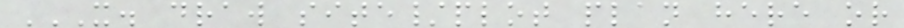X. DRAW SITE/PLOT PLAN HERE OR
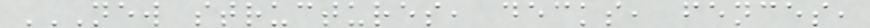NEW STRUCTURES, DECKS, FENCES,
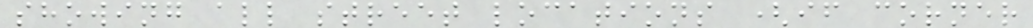showing all street locations (if corner
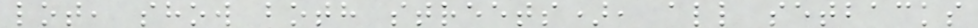lot, show both streets), all setbacks
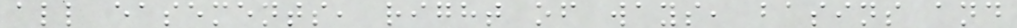all easements, right of ways, basins and
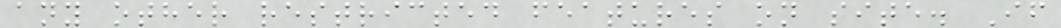any other restricted features on site. If
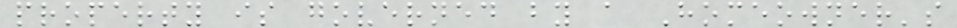property is governed by a Homeowner's
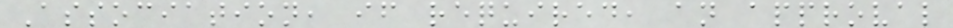Association, if required, an approval
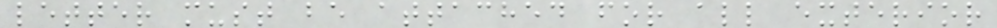letter must be attached for all exterior
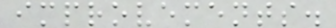improvements.
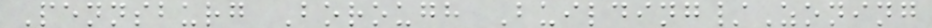Pennsburg Borough Building/Zoning
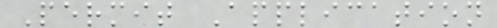Permit Application
